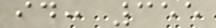id: 355
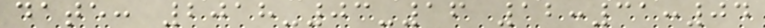date: 2018-03-16 12:31:04
